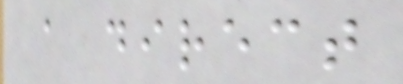a direct
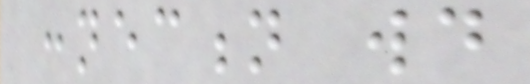connection would
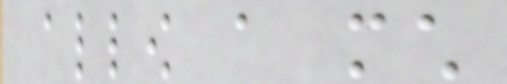allow a much
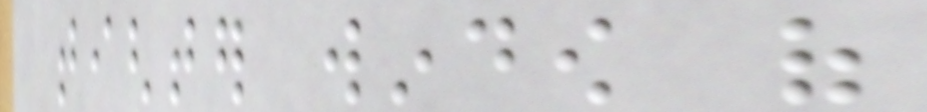tighter window of
